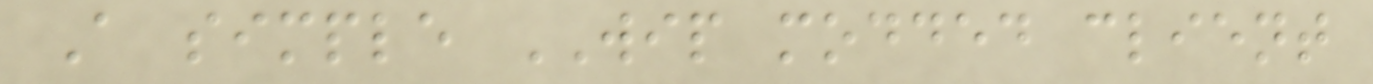A simple WIP modded client
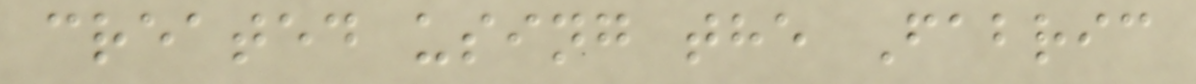created using the Fabric
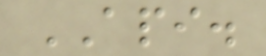API.
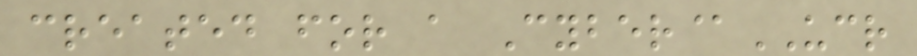created for a Cyber@UCR
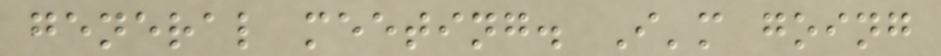general meeting. I'm going
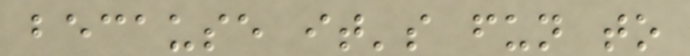because it's fun to
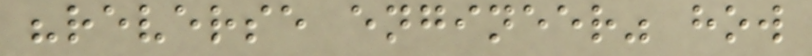"reverse engineer" how
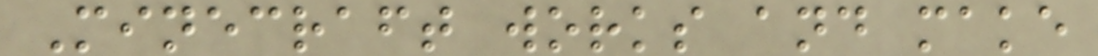Minecraft works and make
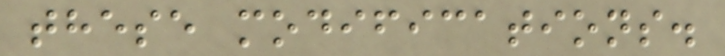these modifications.
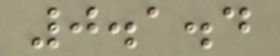0.1.4
